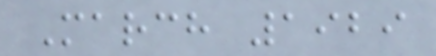March 1929
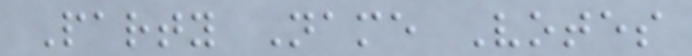Party Name Votes
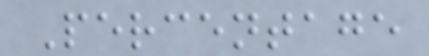Percentage
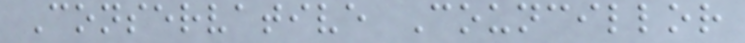Conservative Councillor
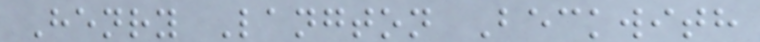Henry Langton Beckwith
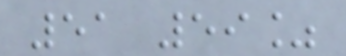51 59%
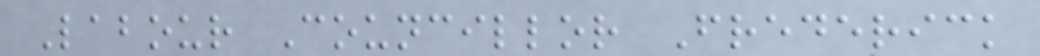Labour Councillor Frederick
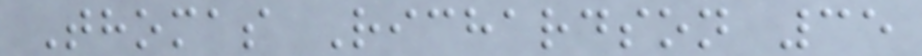Thomas Richardson 35
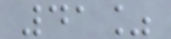41%
